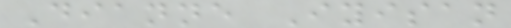Dianne Iyisan
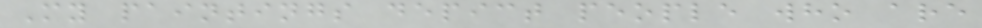My paintings depict people who are
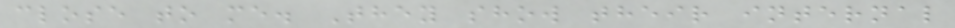close to me. They show their internal
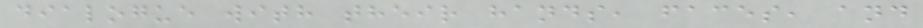dialogue with their hands, faces, and
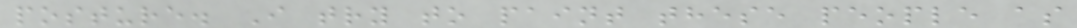posture. I try to paint these people as
